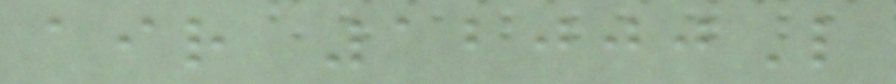air 12000L
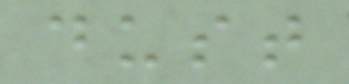dust
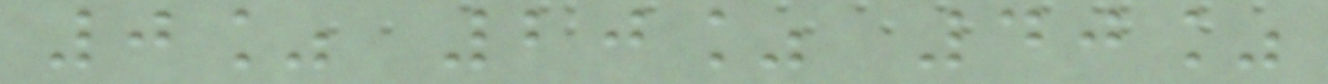0% 20% 40%
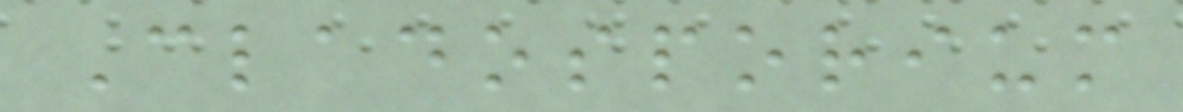Cladosporium
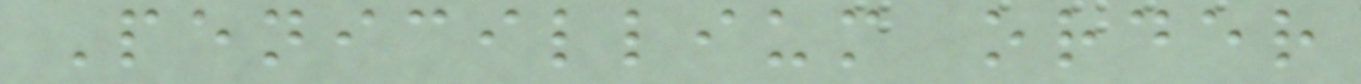Penicillium order
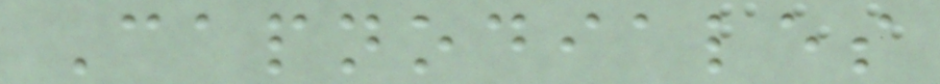Capnodiales
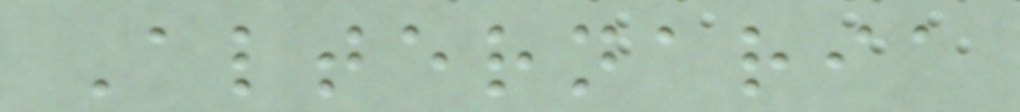Alternaria
